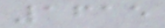1615
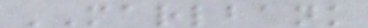MARLBANK
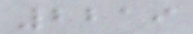2219
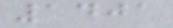1401
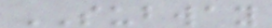SUBWAY
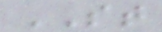ST
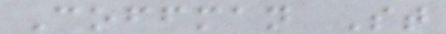Coffman St
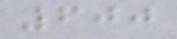600
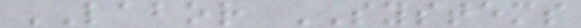LABOR SYSTEMS
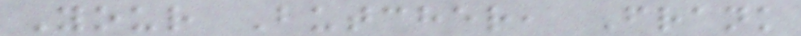Your Butcher, Frank
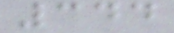344
